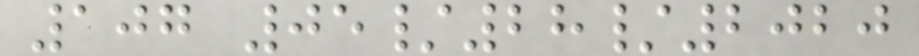107 05/28/2020
